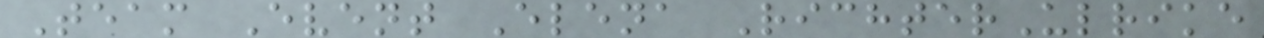Team Event Elena RichterUlrike
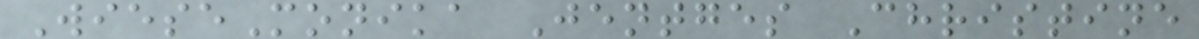WieseMonika Jentges Christine
